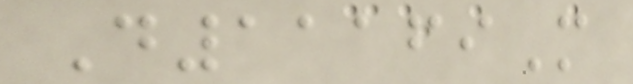D11169M
